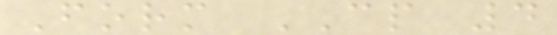Form CP 4
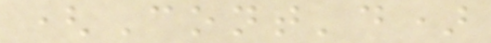(Cont'd)
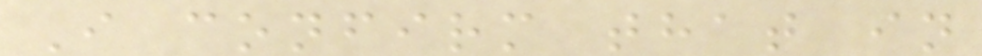I confirm that in
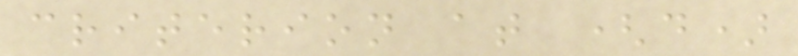criterion at (d)
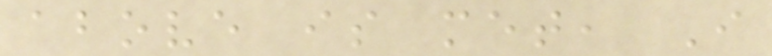above is met, I
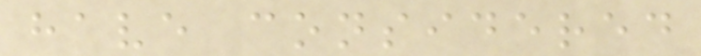have considered
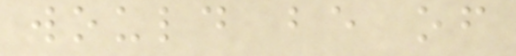would be of
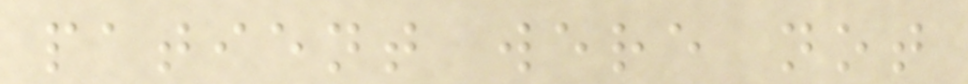patient were not
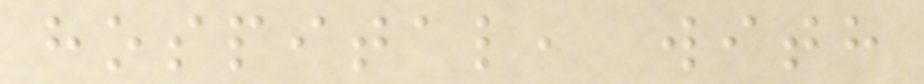hospital, with
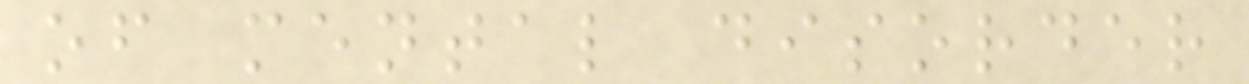of mental disorder
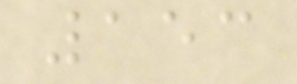153
